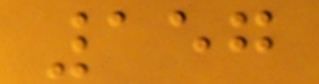157
